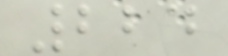224
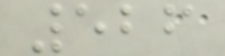526
